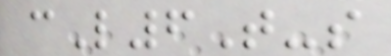cL6T-s
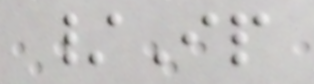/Ip
